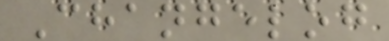Changelog
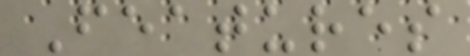Features
